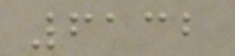6132
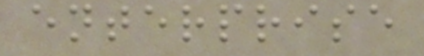enterprise
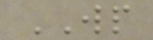WP
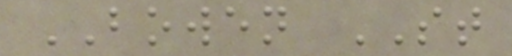BOWEN ST
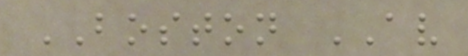BOSTON AV
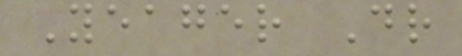Yeager Dr
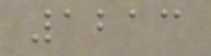1213
